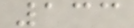133
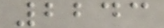2243
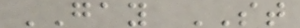GAY ST
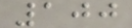100
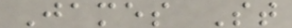James St
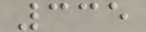335
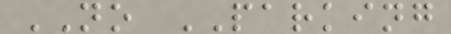NO PARKING
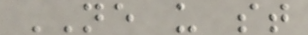NE u st
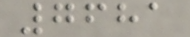7681
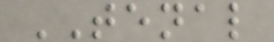TENAL
